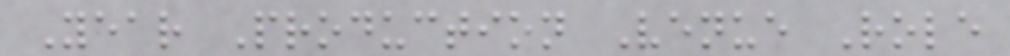Year Production Venue Role
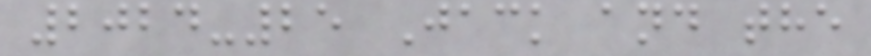2024-25 Jack and the
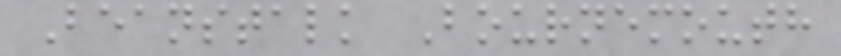Beanstalk Bournemouth
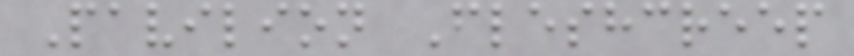Pavilion Fleshcreep
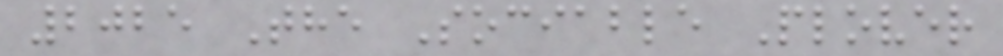2025 The Sociable Plover
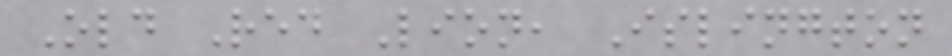Old Red Lion, Islington
